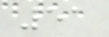51
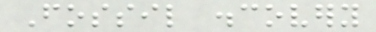Fossil discovery
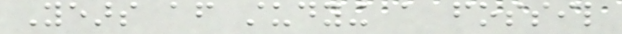Years after studying a fossil
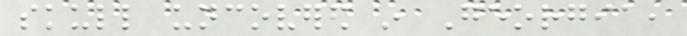skull uncovered in Georgia,
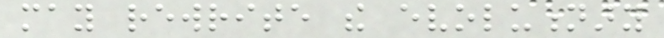may rewrite the evolutionary
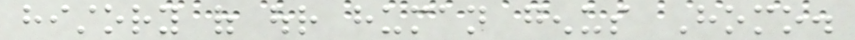history of our human genus Homo.
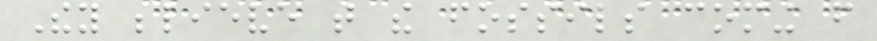They believe that the fossils coming from
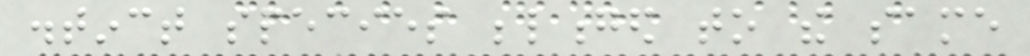distinct species belonged to the same
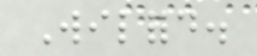Wilford.
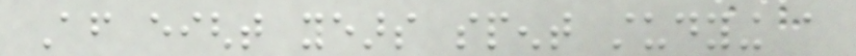After eight years spent studying a
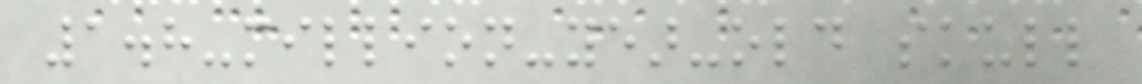1.8-million-year-old skull
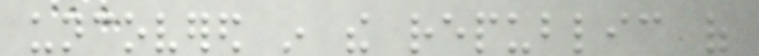uncovered in the republic of
